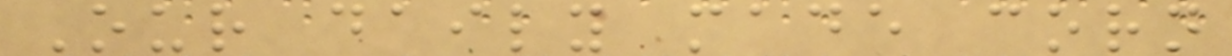Our daily made corn
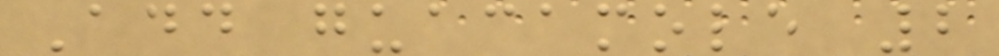Add guacamole 2
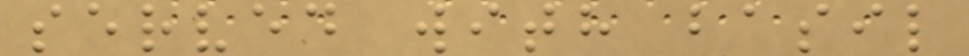served with basil
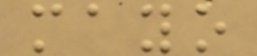mayo
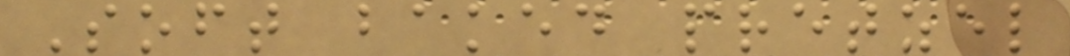Soft baked pretzel
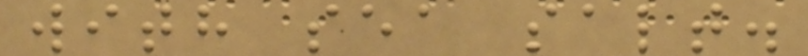with sea salt.
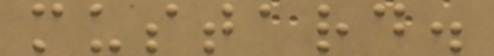mustard.
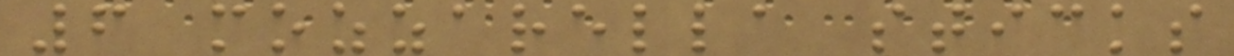6 mozzarella sticks
